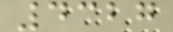4327
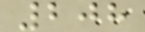208
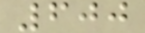600
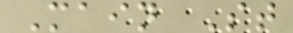Main St
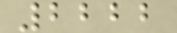2222
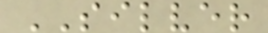SILVER
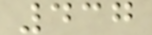437
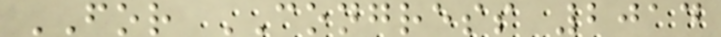FOR CONGRESS 2014
